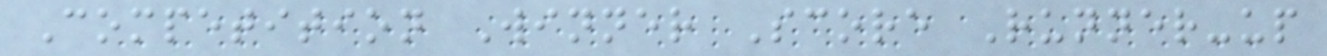Competition Winner Score Runner-up
